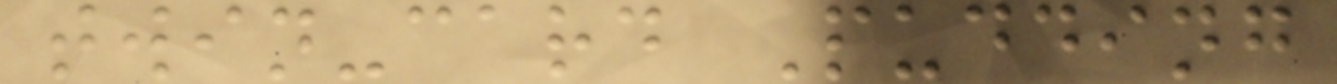twin-card Pudding
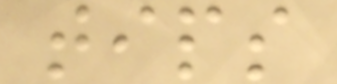tips
